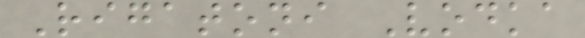Rigatoni Vodka
